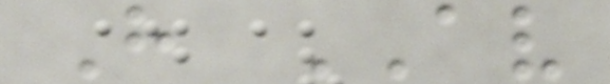H AV
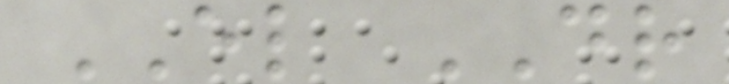EL DR
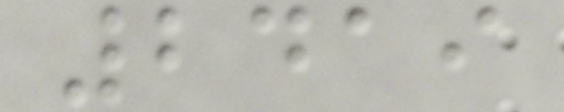2419
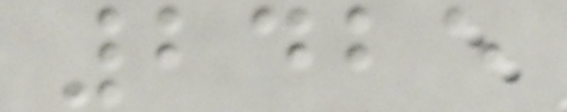2425
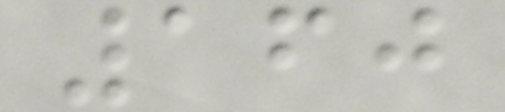160
